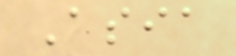Asia
